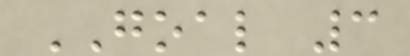GOAL 3
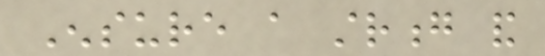Ensure a strong and
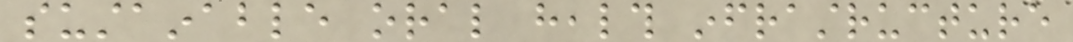sustainable oral health infrastructure
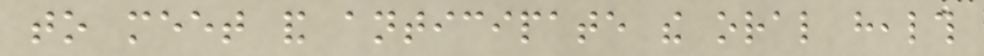to meet and anticipate the oral health
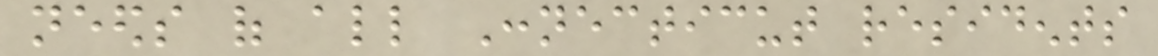needs of all Connecticut residents
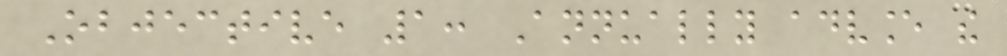Objective 1: Annually advance the
